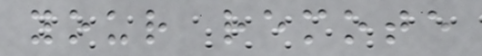your remote
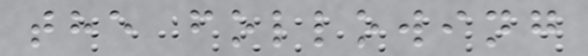the following
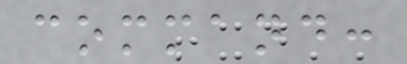command:
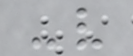-v
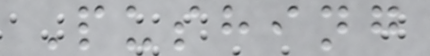Pushing
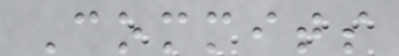Commits
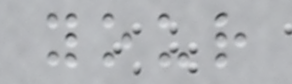your
